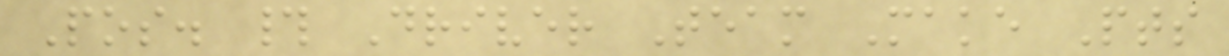Pos. # Driver Team Make Pts
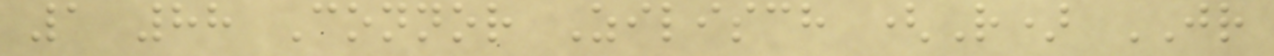1 88 Connor Zilisch (R) JR
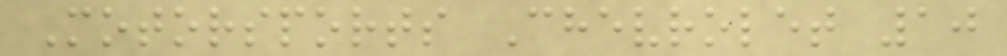Motorsports Chevrolet 10
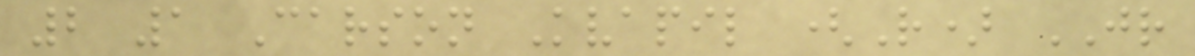2 1 Carson Kvapil (R) JR
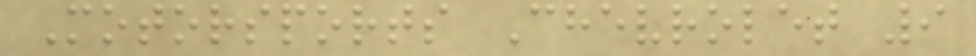Motorsports Chevrolet 9
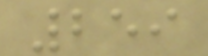259
